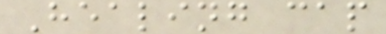Healing cap
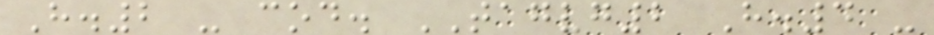H.2 - cod. TAGVG2 H.4 -
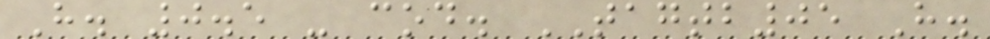H. 0.5 - cod. TAGTB05 H.
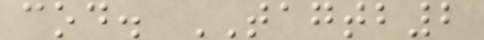cod. TAGTB2
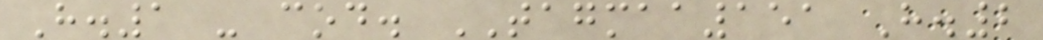H.1 - cod. TAGMAA151 H.2
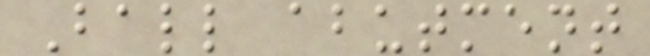Ball abutment
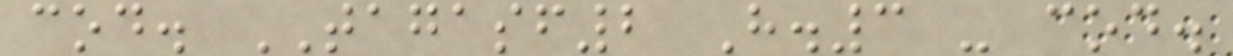cod. TAGASF2 H.3 - cod.
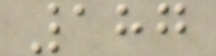187
